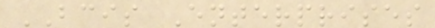BCIS Enterprises
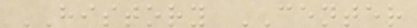HISTORY CENTER
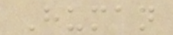Human
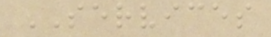SERVICES
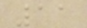11
